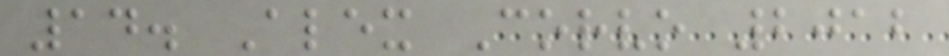14. Alex Corvo 2012
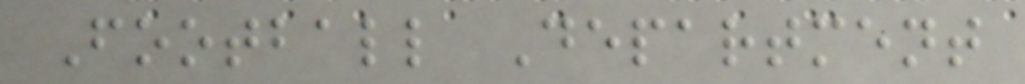Football Department
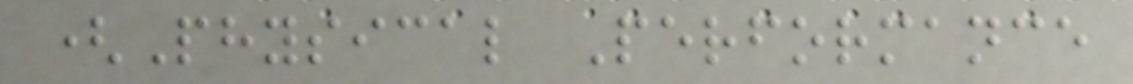(Physical Performance
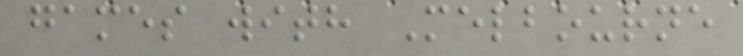games with Melbourne
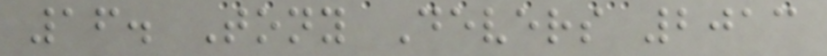16. Tony Devers 2013
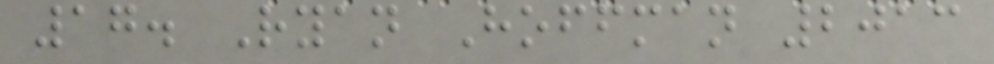17. Ryan Hoffman 2013
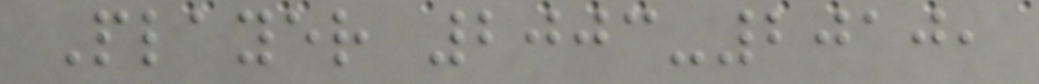Player 2003-2010,
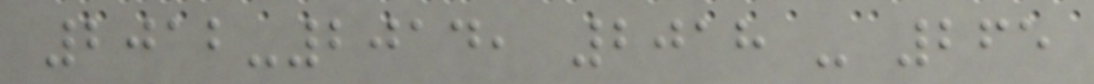2012-2014, 2018 - 265
